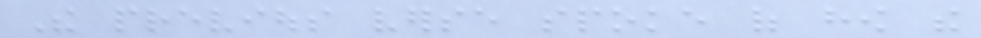The previous verse spoke of how the
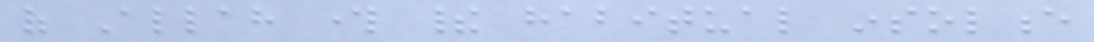of Allah through their habitual insolence
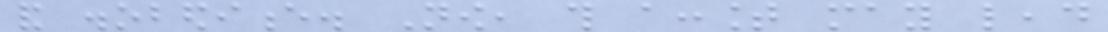and disobedience. Now, this account may lead
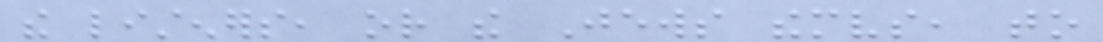the listeners, or the Jews themselves, to
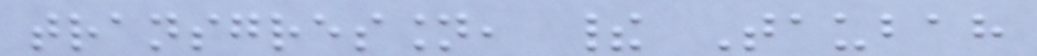transgression, their Taubah
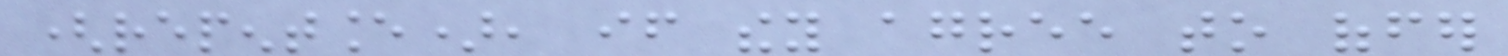(repentance), if they agree to offer
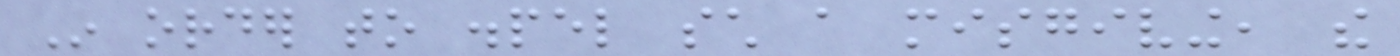In order to dispel such a misgiving, the
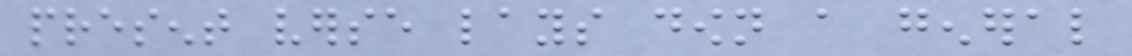present verse lays down a general
